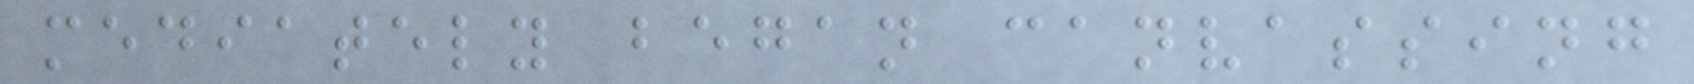mediately began canvassing
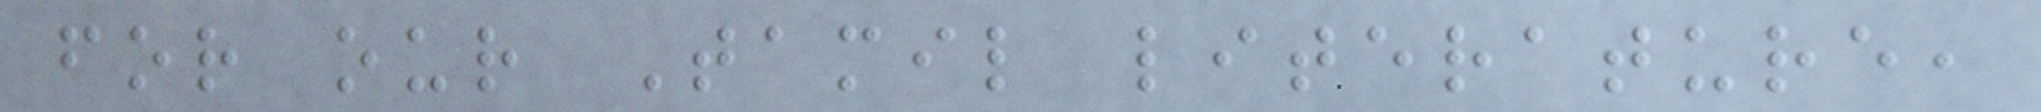for our Tamil literature,
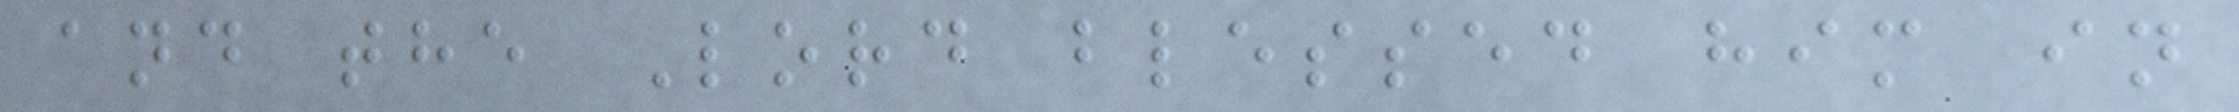and the Lord blessed him in
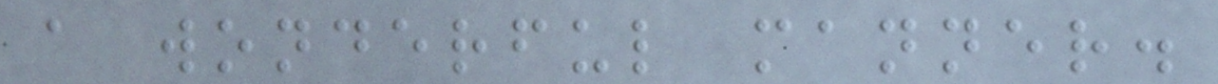a wonderful manner.
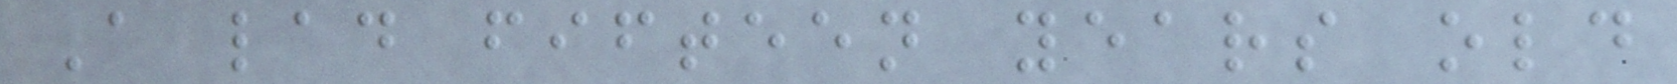A lad fifteen years old
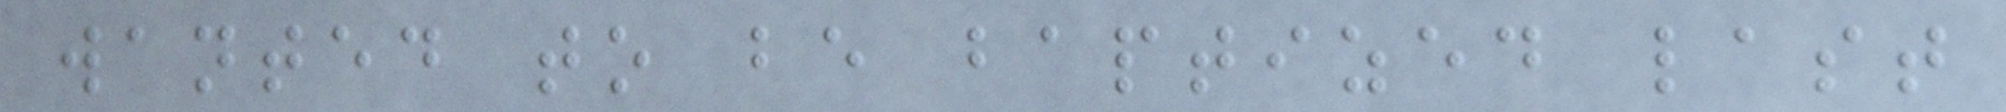wanted to be baptized last
